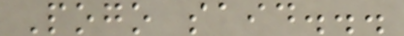Pogo said...
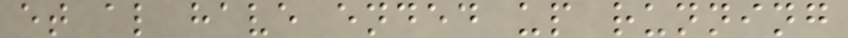et al have ended up running
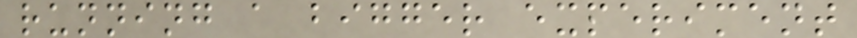running a bigger experiment
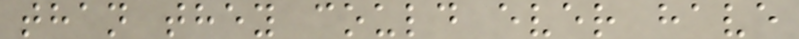than they could ever have
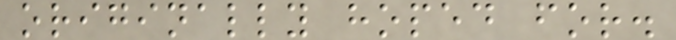originally hoped for.
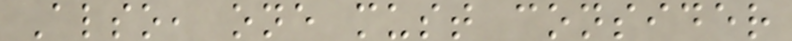Also, one must consider
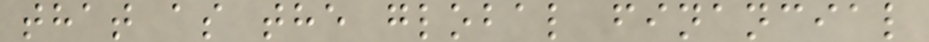that as the global financial
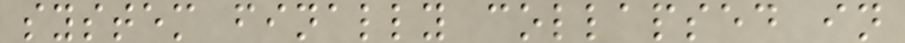system finally collapsed in
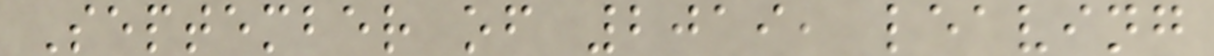September of 2019, leaving
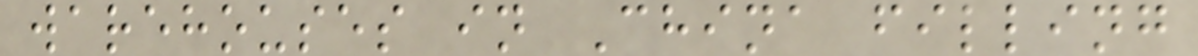warehouses in China filling
